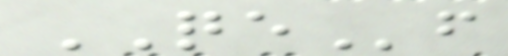QEf
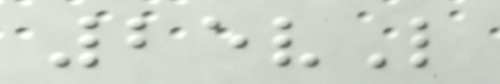25vL
